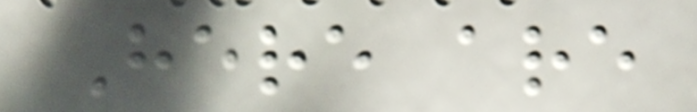Here are
